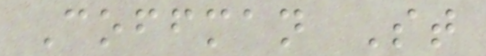Coffman St
